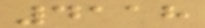4118
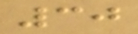30
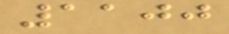1100
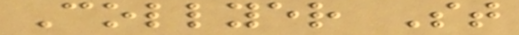Collyer St
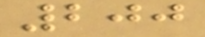200
